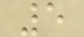5
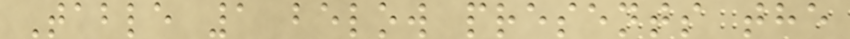Table 1 below presents the
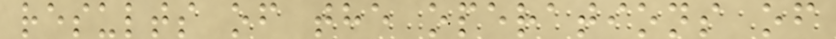results of the operations of
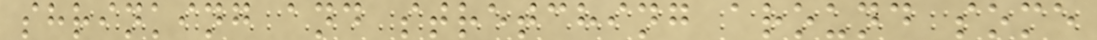shrinking and stretching around some
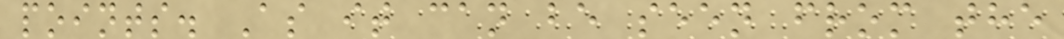points. As it can be seen from the
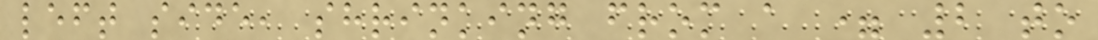left side, shrinking from a = 2 to
